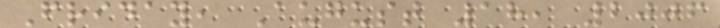Friday, August 18, 2006
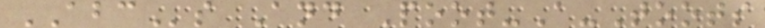ABCs And Poot-A-Toots
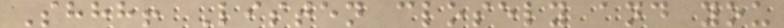Shhh! Listen closely and you
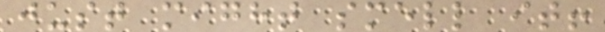just might smell it!
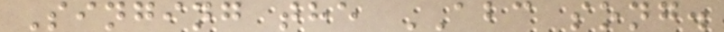Singing the ABC song.
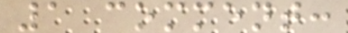1 comment:
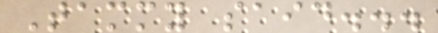Tammy said...
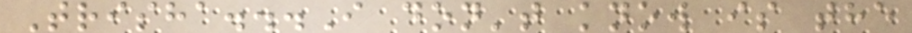Trisha...I don't know is the
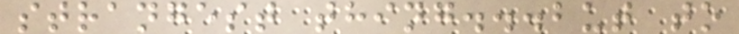strangest thing...but to
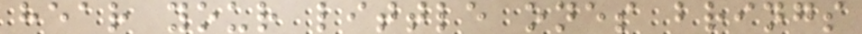hear your little ones brings
